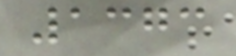1373
